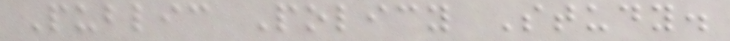Public Policy Study.
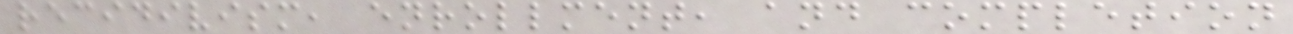recidivism, enrollment, and completion
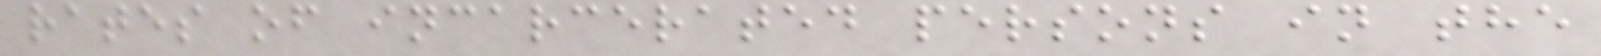rates of incarcerated persons in the
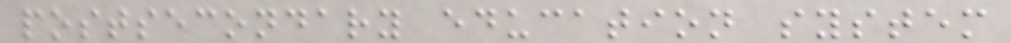postsecondary education system
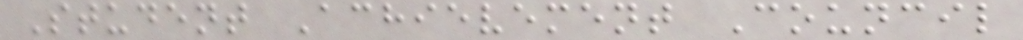Student Achievement Council
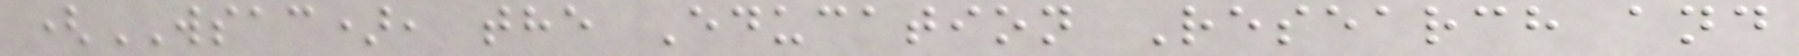(WSAC), the Education Research and
